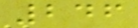246
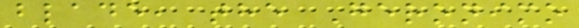blade, the Geronimo
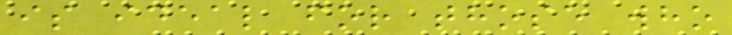is ideal for those who
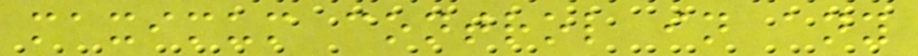maximum control in any
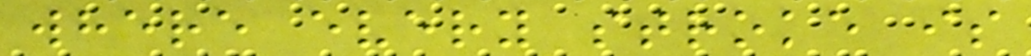where every stroke is
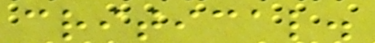critical.
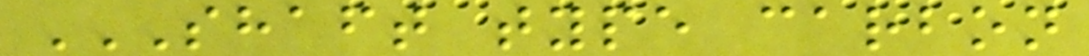SHAFT TYPE CARBON
